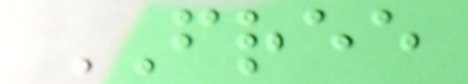FREE
